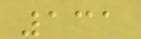131
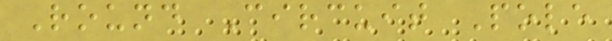Round Circuit Pole
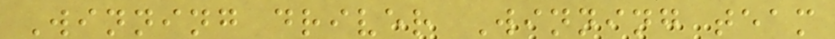Winning driver Winning team
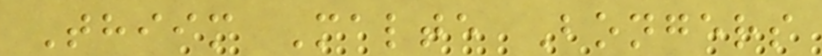Thiim Malte Bongers
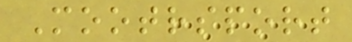Mootrsport
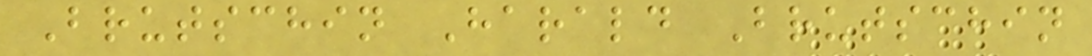Brutschin Harald Brutschin
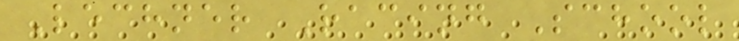Lechner Racing School
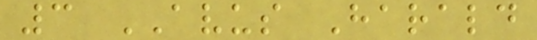3 AVUS Harald
